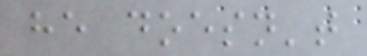he doesn't
